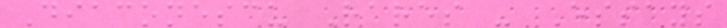Diaconescu Rares - Essays
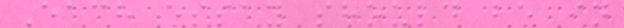Each essay should be in
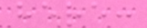here:
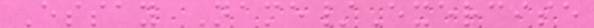Essay Name/Exercise
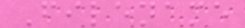Filename
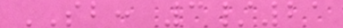SB: 3/21
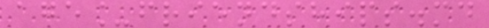age_friendships.md
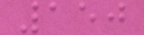150
